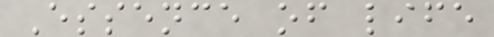Essence of life
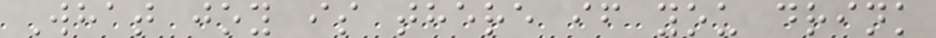What joy is there if you drink
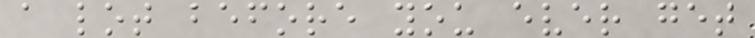a lot before you ever get
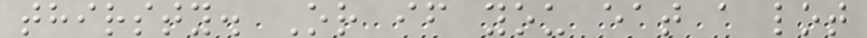thirsty. Or if you eat a lot
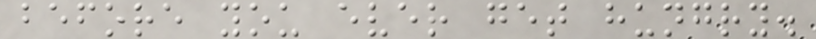before you ever get hungry.
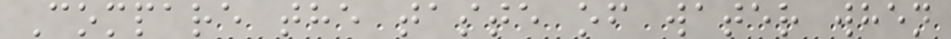Compare the taste of water when
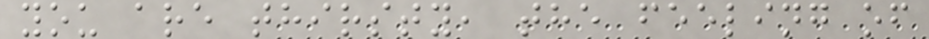you are thirsty, the feeling of
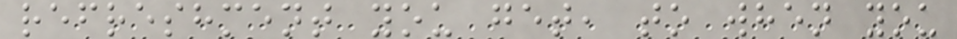refreshment you get, to when you
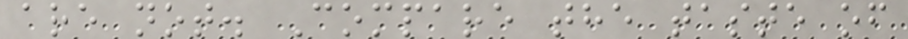are not. Compare the taste of
